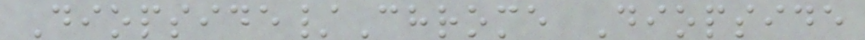Diopside/Chrome Diopside
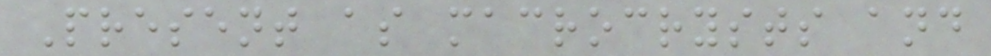Present as macrocrysts and
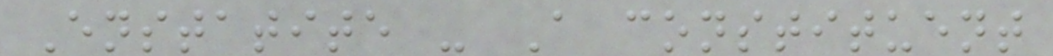Enstatite - A constituent
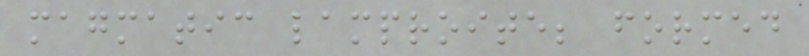magmatic lamproite; formed
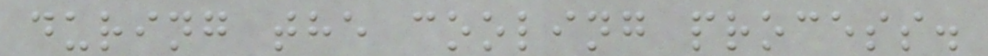during the cooling process.
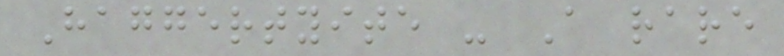Haggertyite - A rare
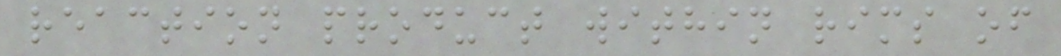reaction product within rims of
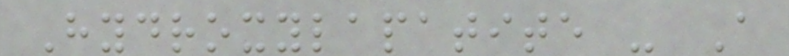Hydroxylapatite - A
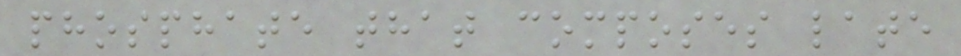phosphate that composes late
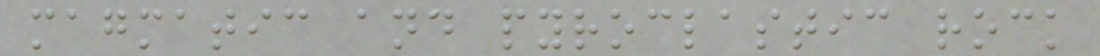magmatic and pyroclastic rock
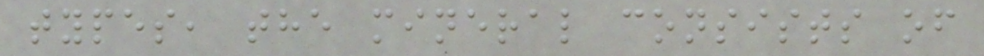types, the mineral consists of
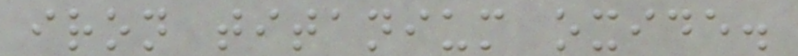iron titanium oxide.
